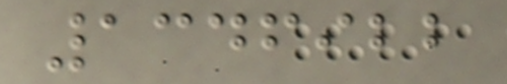1346922
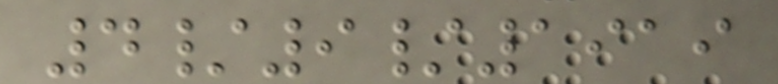4/9/1919
